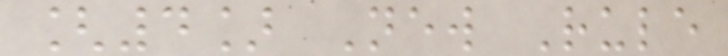[4] New Rule
